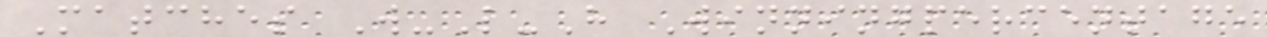Matches W-L-H Winningpercentage
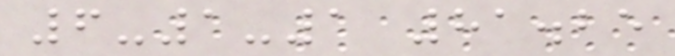6-1-1 81.25
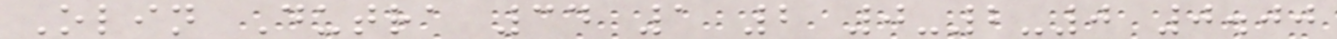Olin Dutra 34 1 2 0-2-0 0.00
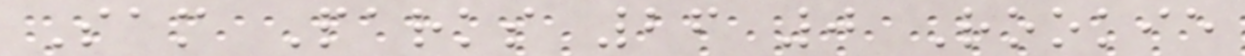Sam Parks 26 0 Rookie
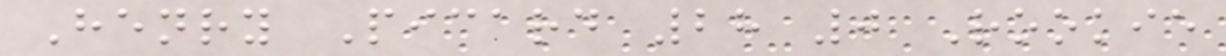Henry Picard 28 0 Rookie
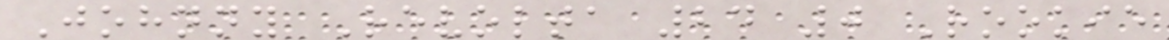Johnny Revolta 24 0 Rookie
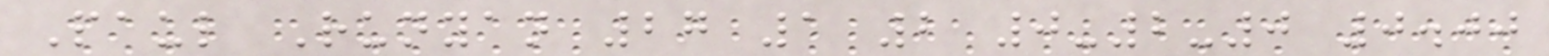Paul Runyan 27 1 2 0-2-0 0.00
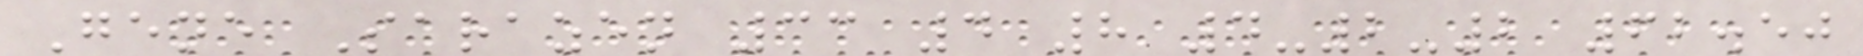Gene Sarazen 33 4 8 4-2-2 62.50
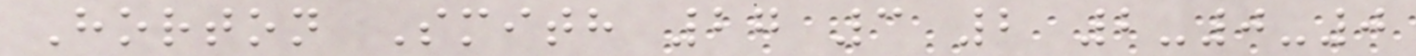Horton Smith 27 3 2 2-0-0
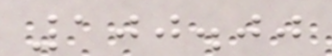100.00
